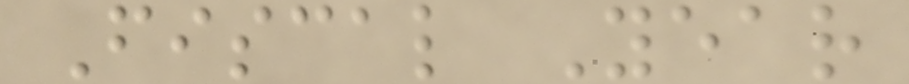Fiscal Year
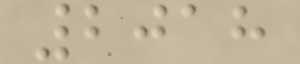2018
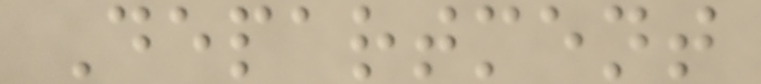Department
